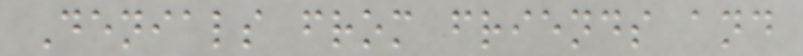Denials from friends and
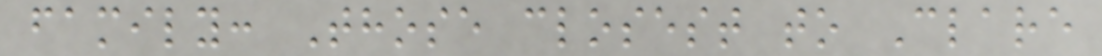family: Those closest to Clare
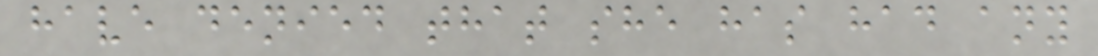have denied that she has had any
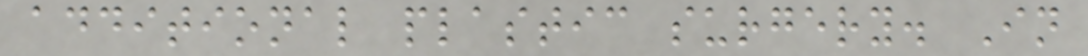additional plastic surgery. In
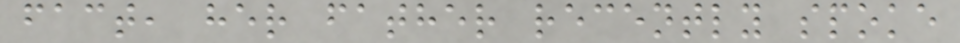fact, her father recently spoke
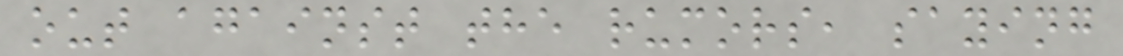out against the rumors, saying
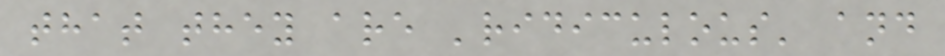that they are 'ridiculous' and
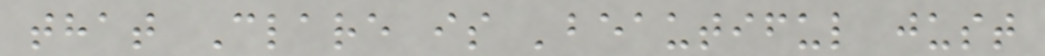that Clare is 'beautiful just
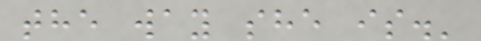the way she is.'
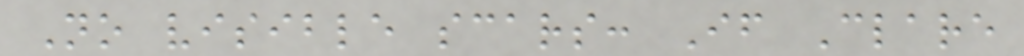No visible scars: If Clare
